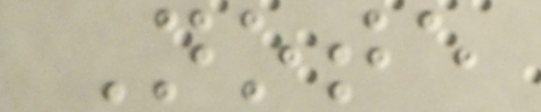Note
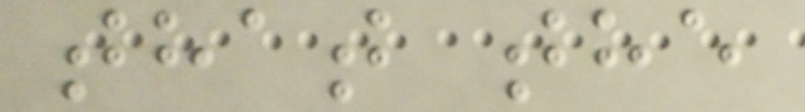that the
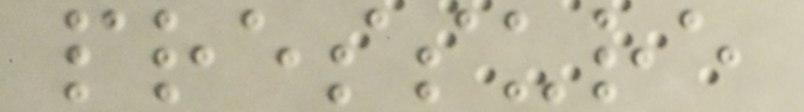pressure
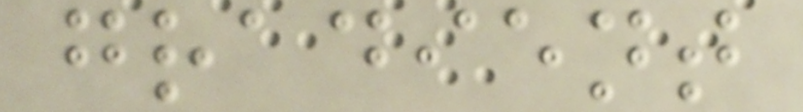gradient
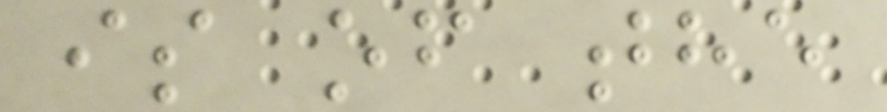is of the
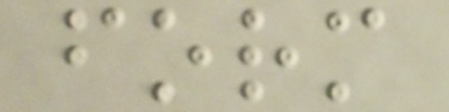form
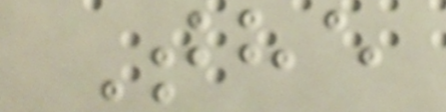The
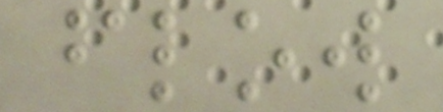flow
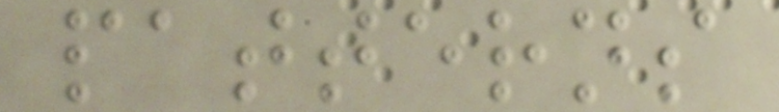patterns
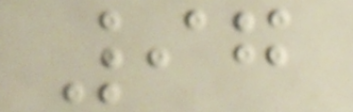97
